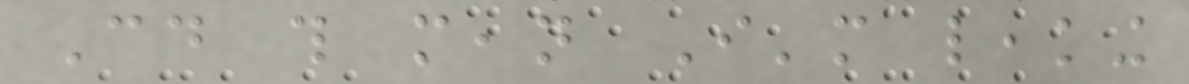Could this mean I'm leaking
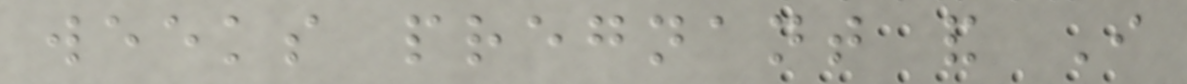weeks pregnant and I
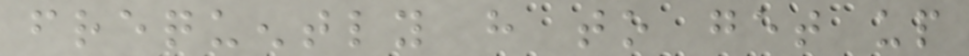frequently have to get up
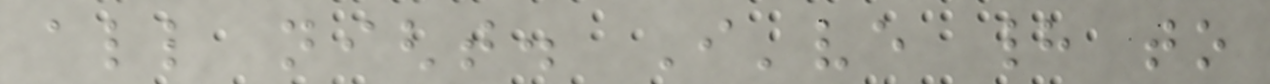all night. I've had to
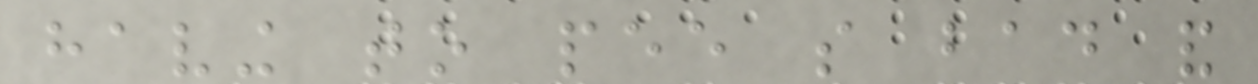having to pee so bad and
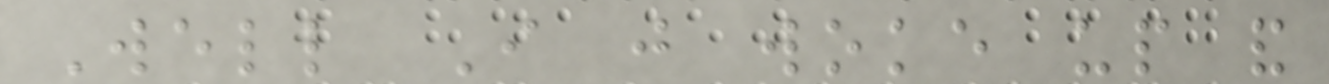Well I just woke up and
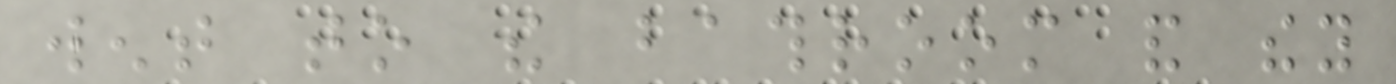went to the bathroom and they
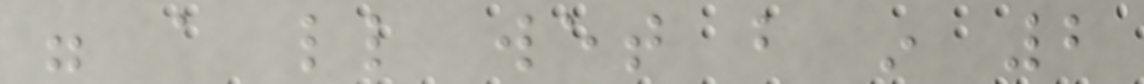were a little wet but in 2
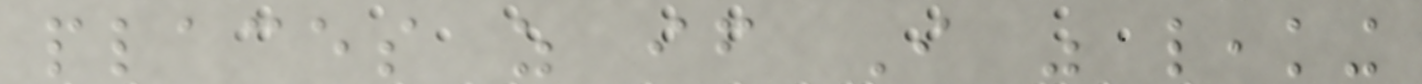places as if I was leaking
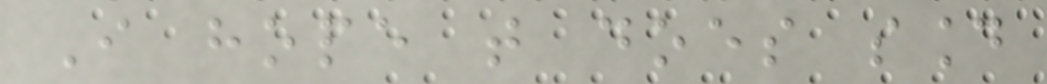I hope that does sound
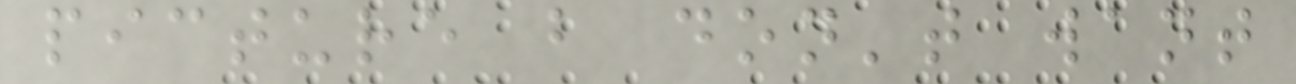picture but don't want
